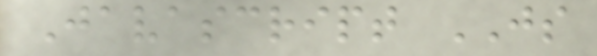Javascript JS
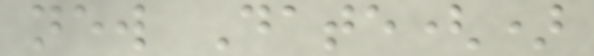new Date()
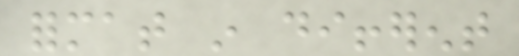format in different
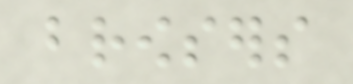browsers
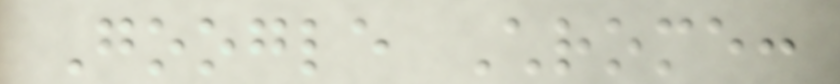Google Chrome:
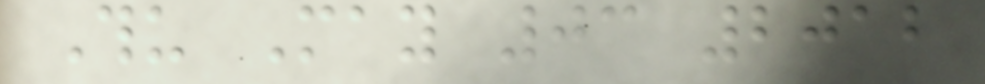Thu May 03 2012
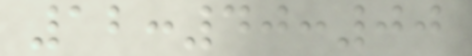12:40:00
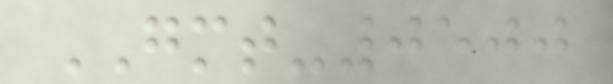GMT-0500
